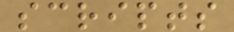scripts
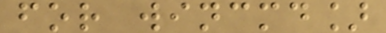for wincmd]
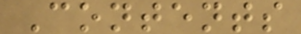Contents
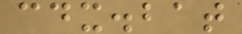cdx.bat
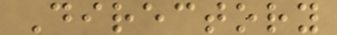Directory
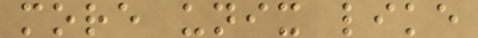more unix like
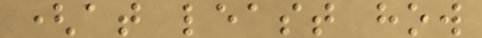(at least how
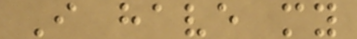I have my
